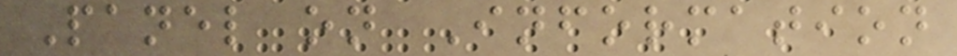Panel on Information
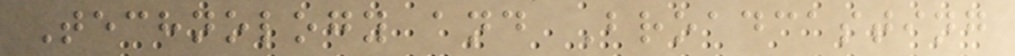Technology and Broadcasting
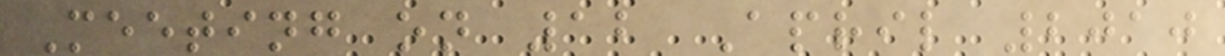Meeting on 12 April 2010
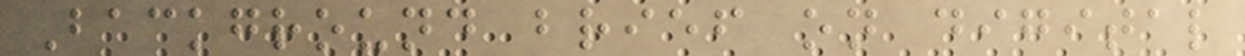Background brief on digital
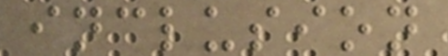inclusion
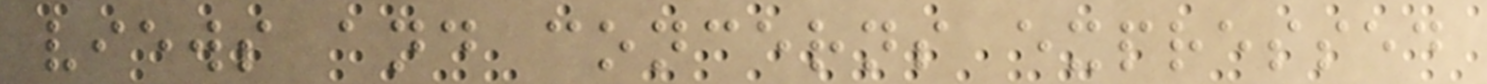views and concerns expressed
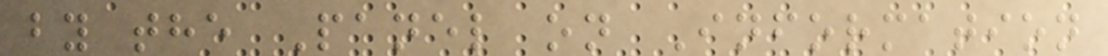by the Panel on Information
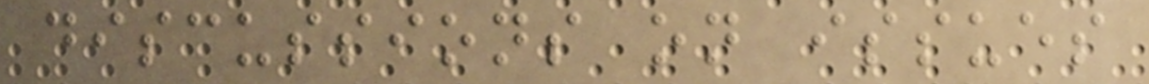discussions on issues
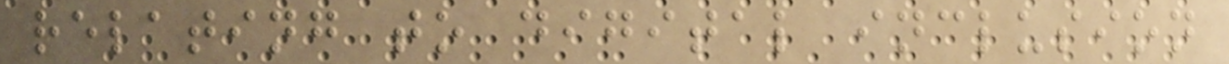relating to digital inclusion
